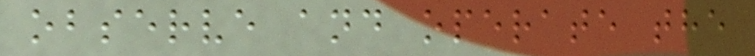observe and operate the
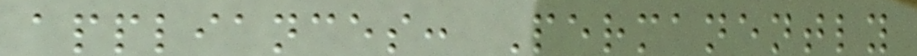appliances: Permanently
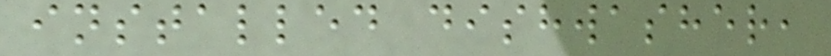installed dishwasher,
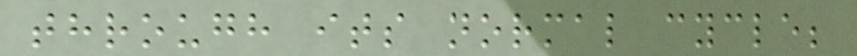through its normal cycle;
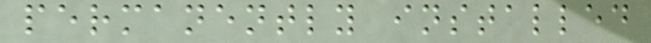permanently installed
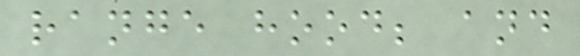range hood; and
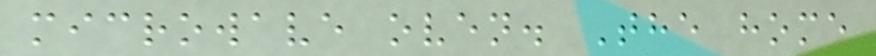microwave oven. The home
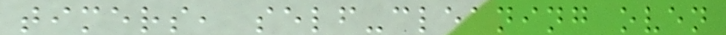timers, self-cleaning oven
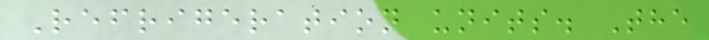Refrigeration units. The
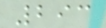293
